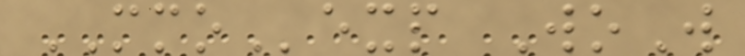MMOexp WoW
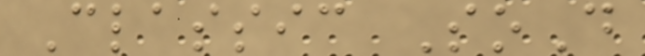Classic SoD
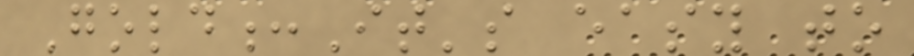Gold:It's easy to
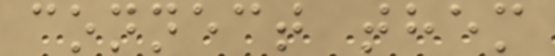connect them
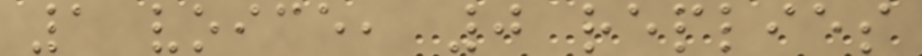1 voice, 0 replies
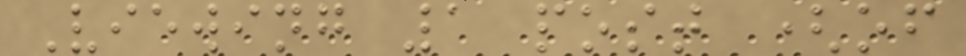Viewing 1 post (of
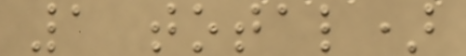1 total)
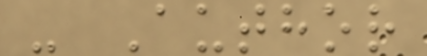- Author
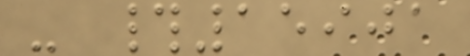- #15901
